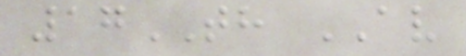17TH AV
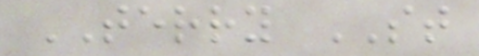TERRY ST
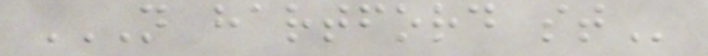N HARTFORD ST
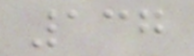137
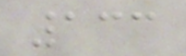133
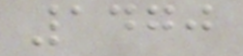1470
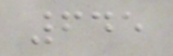645
